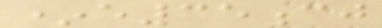*e35cj
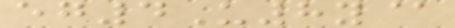eg4U8y@
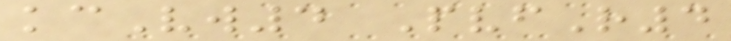kcVw4 PvfR4
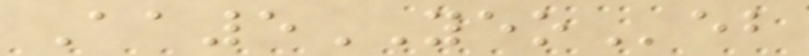Aa5YEOeb
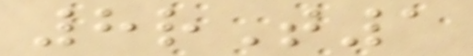8rT1
